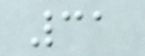31
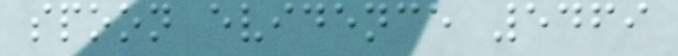spoon evidence 5469
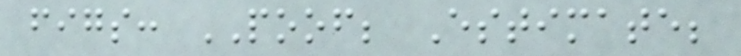figs: POOF; Estimate;
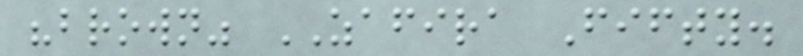"brown" ZAFIRA Fifty.
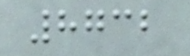8732
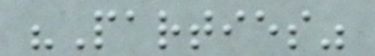"Parties"
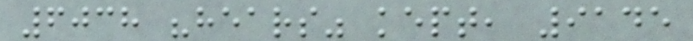6038 "hears" kept, 9145
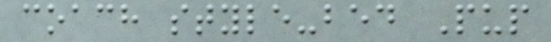coach style-bed Pup
